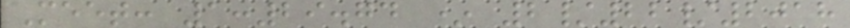Meet: 1:29.74 * 2/22/2018
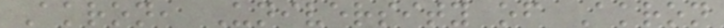Akron, University of Akron
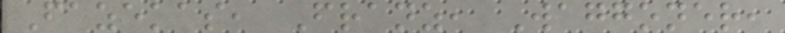Fazekas, Franz, Waggoner,
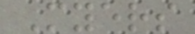Myers
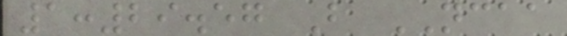1:29.57 B NCAA
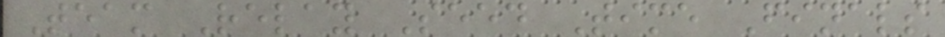Team Relay Seed Time Finals
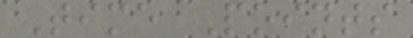Time Points
